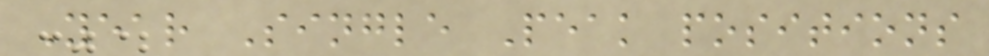Year Single Peak positions
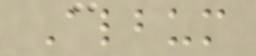Album
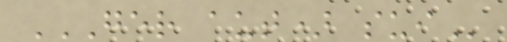GER AUT) SUI
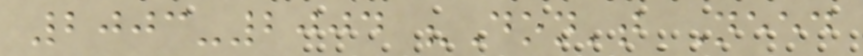2003-2004 "Don't Need
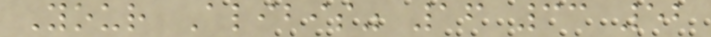Your Alibis" 16 33 52
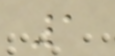1
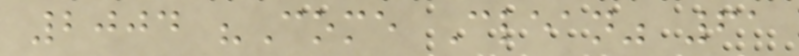2004 "Come Clean" 61
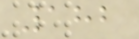182
